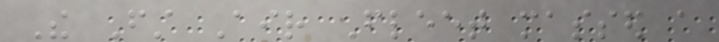The First Air Fleet massed a
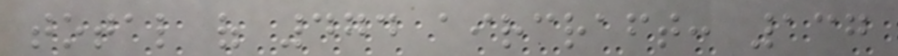total of 474 aircraft: 137
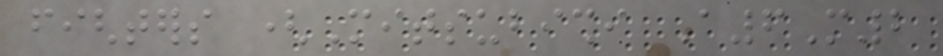fighters (Mitsubishi A6M2
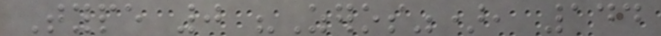Type 0 "Zeros"), 144
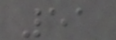51
